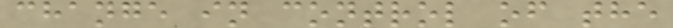change in control of the
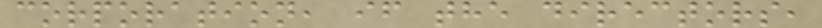corporation, if the directors,
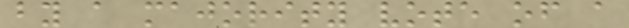by a majority vote of a
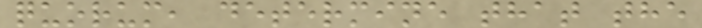quorum, determine that the
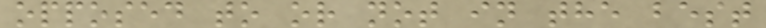opposed to or not in the best
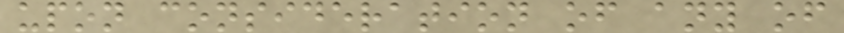upon consideration of any of
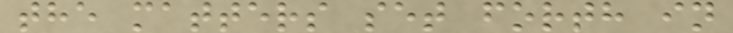the matters set forth in
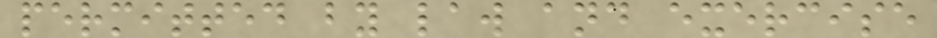permitted by law and exercise
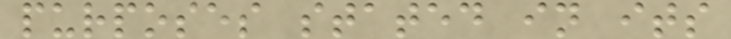purposes stated in its
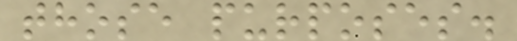those purposes.
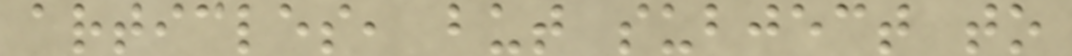articles, but subject to
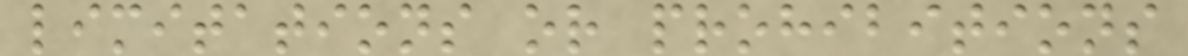limitations or prohibitions
